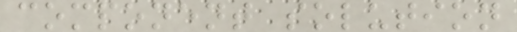component solution
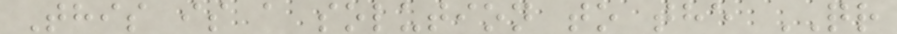This is a solution to the QR
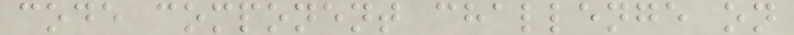code component challenge on
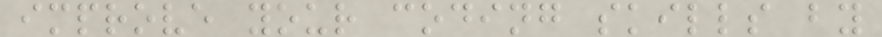improve your coding skills by
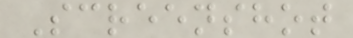Screenshot
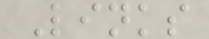Links
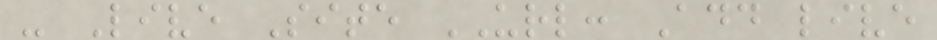- Live Site URL: Add live
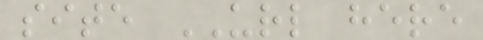site URL here
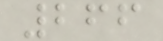266
